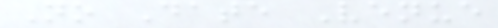No Date Venue
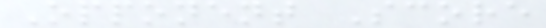Opponent Score
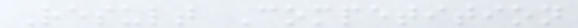Result Competition
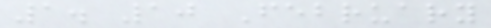1. 10 February
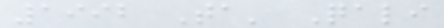1992 Ta' Qali
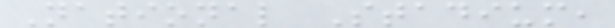National Stadium,
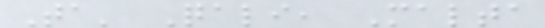Ta' Qali, Malta
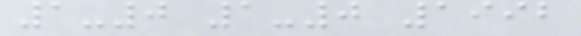1-0 1-0 1992
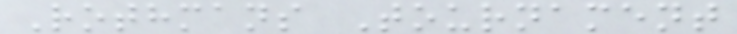Rothmans Tournament
